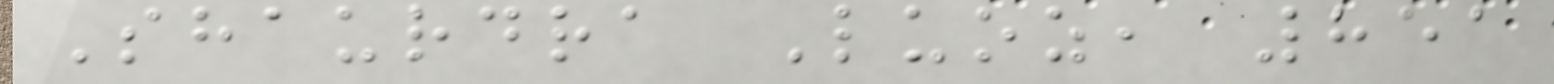Shaurdra Luoz, 851
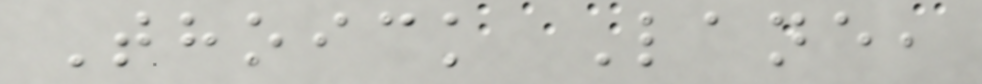Thoick Lane,
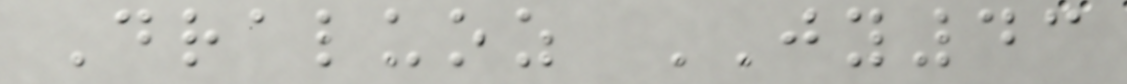Draluoz JY43
